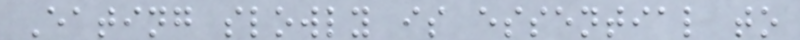Eating slowly is essential to
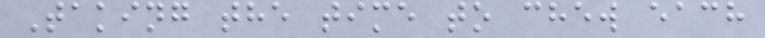Taking the time to chew each
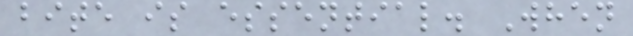bite is essential. When
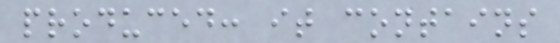produced: it contains
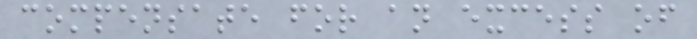compensate for an excess of
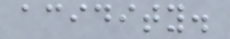acidity.
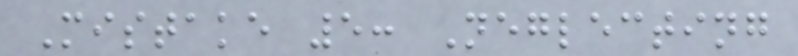Mistake 5: Neglecting
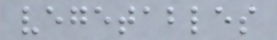vegetables
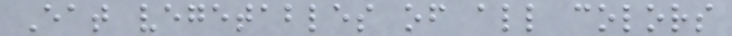Eat vegetables of all colors
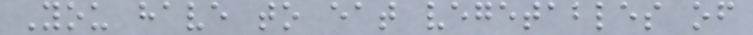You have to eat vegetables of
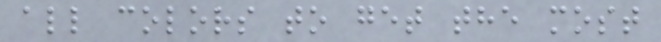all colors to get the most
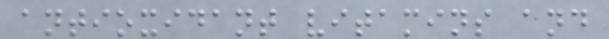antioxidant vitamins and
